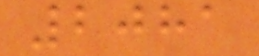2081
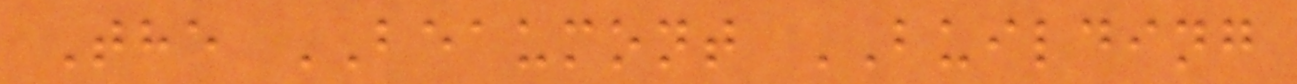The BEAUMONT BUILDING
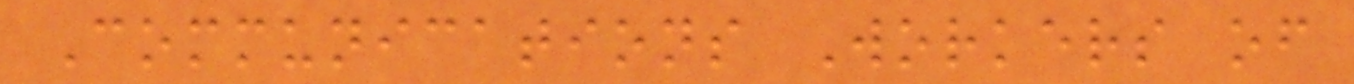Communications Workers of
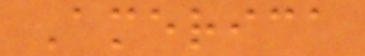America
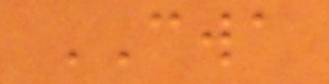CWA
